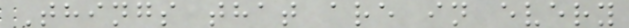Things that are in every
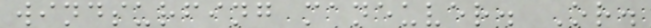windsurfing maneuver. Or.
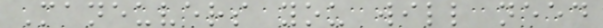Maneuvers you will need
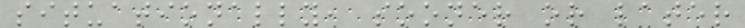situationally, sooner or later
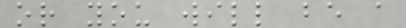or you will be a
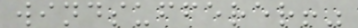windsufferer!"
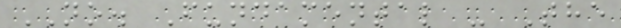NO. Fundamental - The
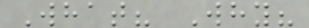What? Why?
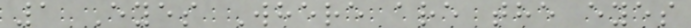1 Eyes Where are the eyes
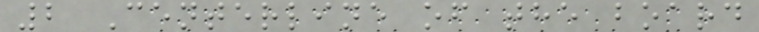2 Centerline of the board
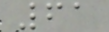61
